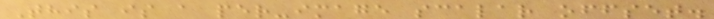This is a per-image scalar offset.
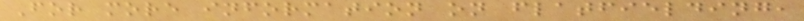For more information on flatfielding,
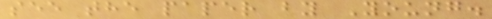see the paper by Young.
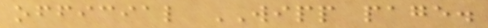official WIPP page.
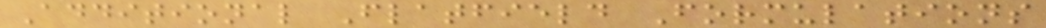Additional Flatfield Formulations
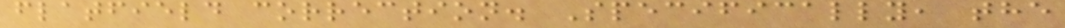flatfield correction. Specifically, the
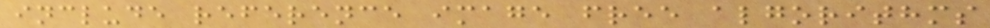include reference image free algorithms
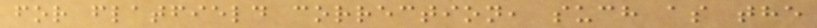for flatfield correction, such as the
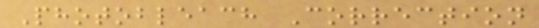Photobleach Correction
